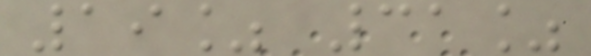19% 31%
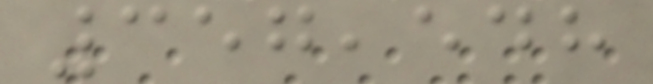357,548
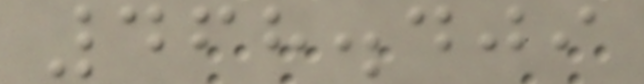468.409
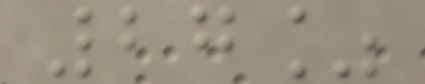27%
